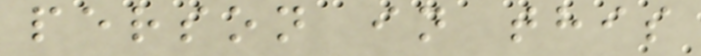person in this
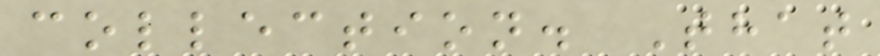collection. That
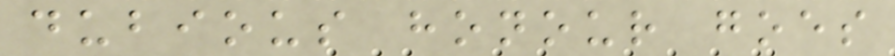dubious honour goes
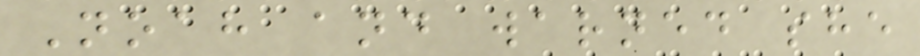Noah and warned she
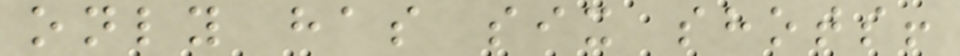only has six shots!
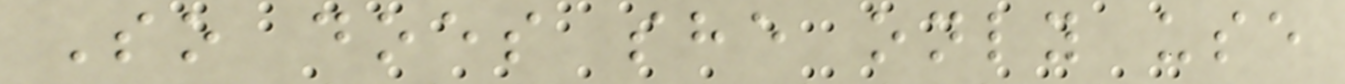So does she only use
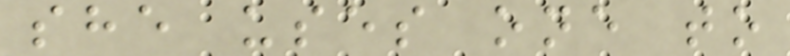she uses one to
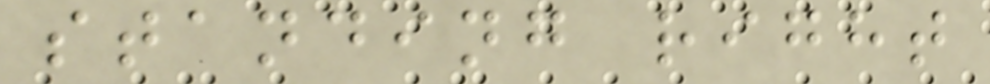standing right
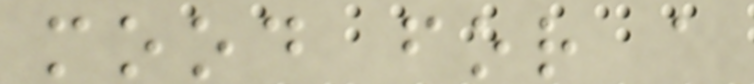mood for a
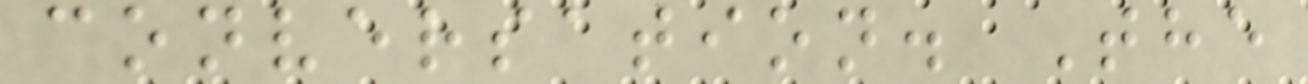conversation. The
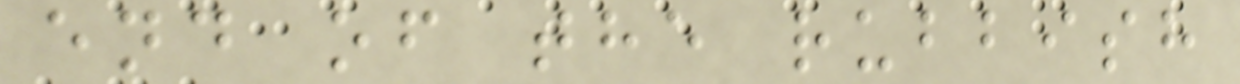end of the rubbish
